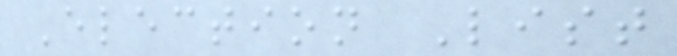Election List
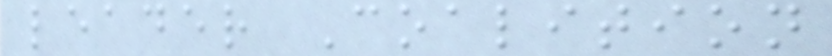leader Coalition
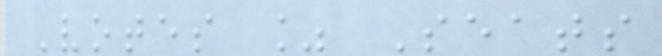Votes % Seats
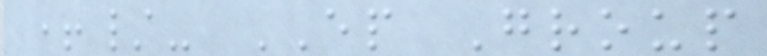+/- EP Group
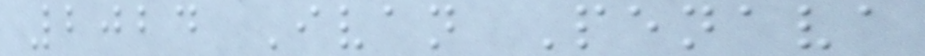2024 Ivan Penava
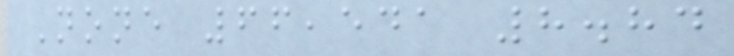None 66,541 8.84
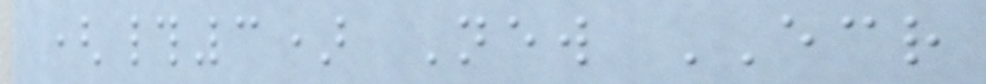(#3) New ECR
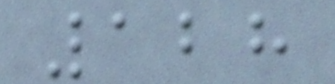128
